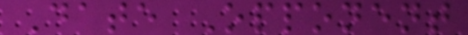Date Opponent
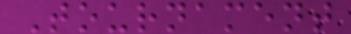Tournament
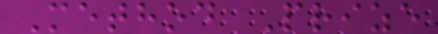Method Prize
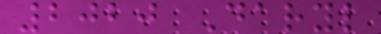2020 Daryl
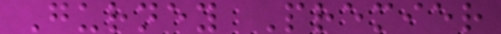Gurney Premier
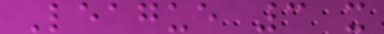League 3 x
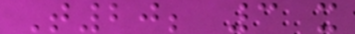T20; 3 x
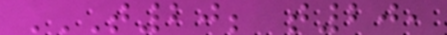T20; T20,
